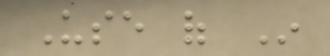Use of In
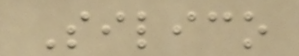Silico
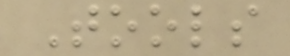Tools
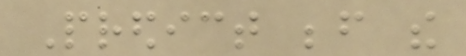Predict before the
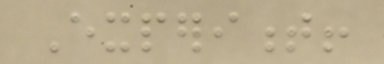Experiment!
